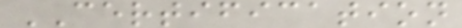CERTIFICATION
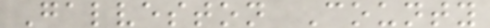Galveston County
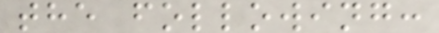the following:
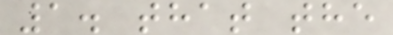1. that the
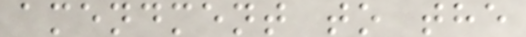amendment to the
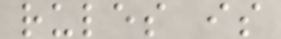rules is
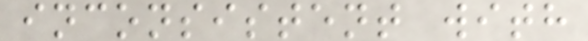inconsistent with
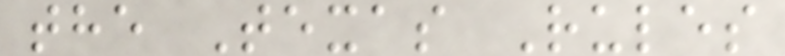the Texas Rules
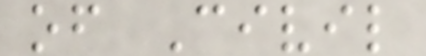of Civil
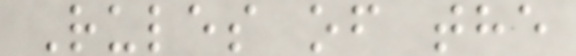Rules of the
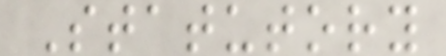Statutory
